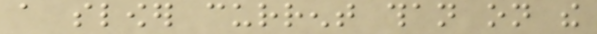a slower current than on the
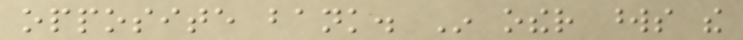opposite bank. In other words the
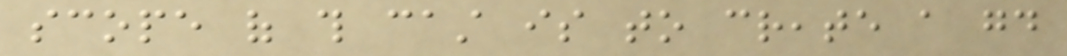scope of this cast is to create a good
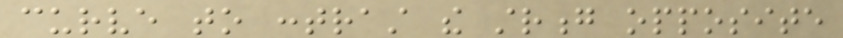curve to contrast the strong opposite
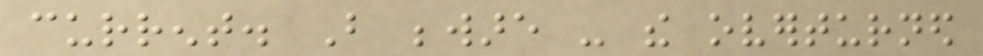current. But beware - the overturned
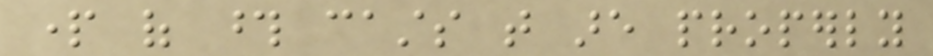part of those casts that are properly
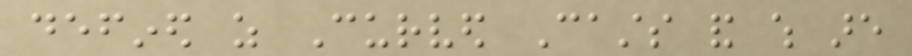defined as Curved Casts and which are
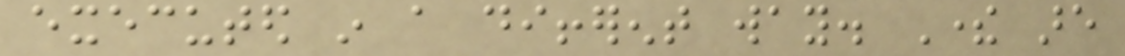executed in a different way. There are
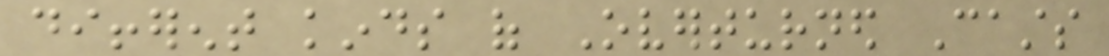different kinds of Overturned Casts
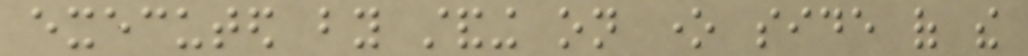executed by standing on one side of the
